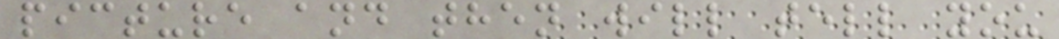picture and then will tell you
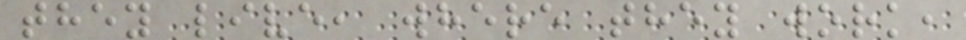they live, where they work,
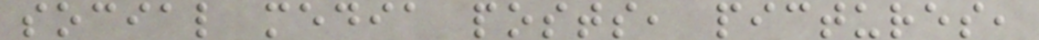social media posts, pictures,
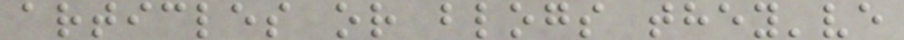articles or blogs they've
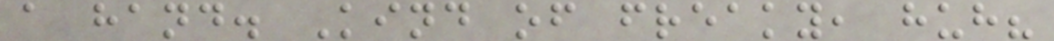a hand. Kind of freaky, huh?
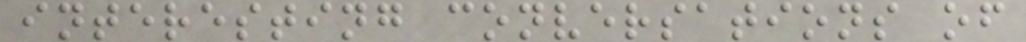interesting conversations of
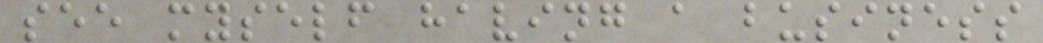see myself having a business
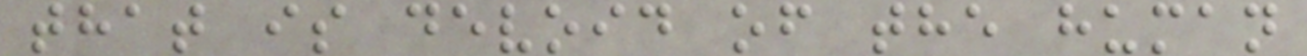that is devoid of the human
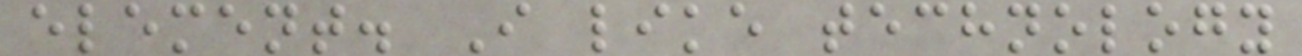element. I like technology
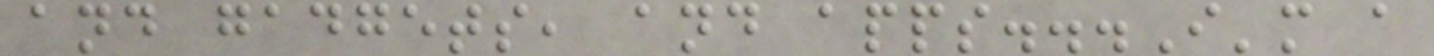and gadgets, and apps...I'm a
